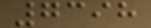7398
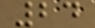24
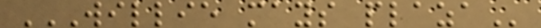WILLIE MAYS PLAZA
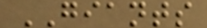GIANTS
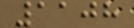1108
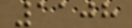1108
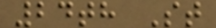24th St
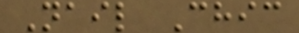Nail Chic
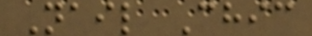Nail Chic
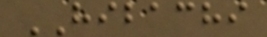HIBACHI
